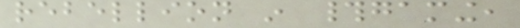rebellion in #gaming,
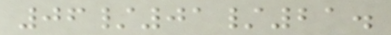06/01/21.
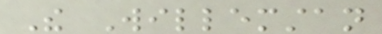The Willemstan
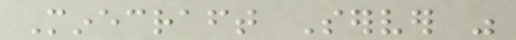Minecraft Server was
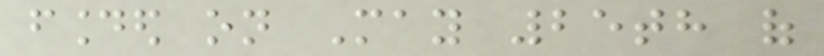founded on May 25th of
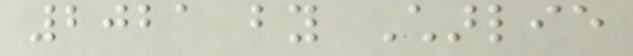2021 by Charlie
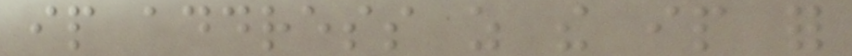ip address as the ip for
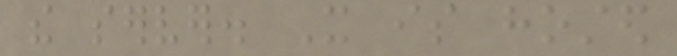the server. It is hosted
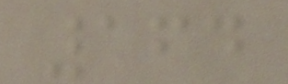164
